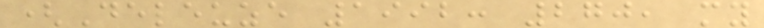(Deleuze 1992: 270, my
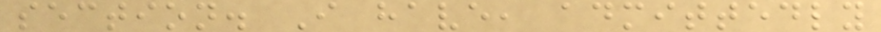section. I have, admittedly
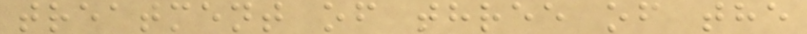treatment of three of the
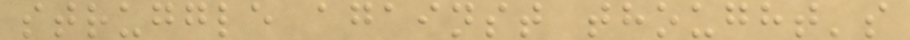struggle against thought's
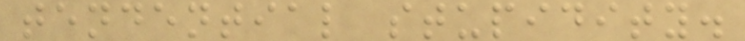tendential stupidity.
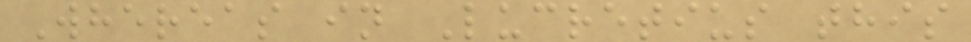Whereas in Lucretius this
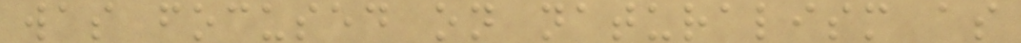was focused on naturalism as
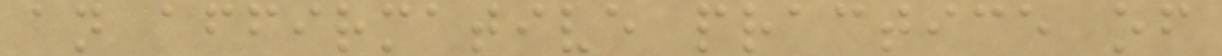an affirmative practice of
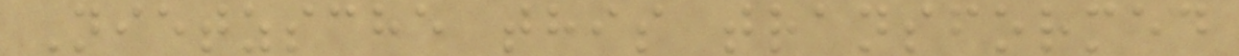Nietzsche this transformed
